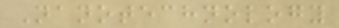Nanotechnology
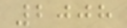2008
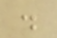.
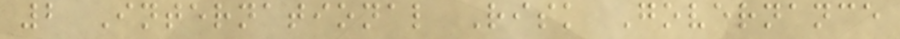2 International Risk Governance
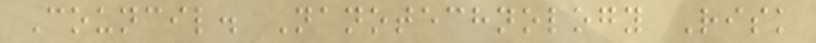Council. Nanotechnology Risk
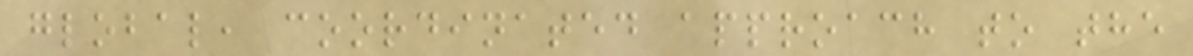global, coordinated approach to the
